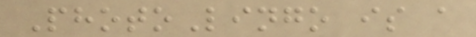PhotoLingo is a
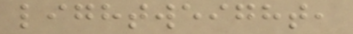lightweight,
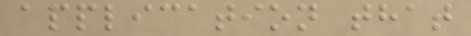application that
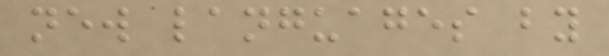new languages by
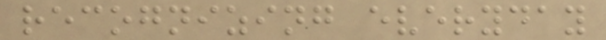recognizing everyday
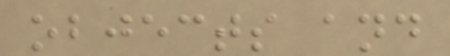objects and
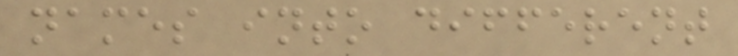names into different
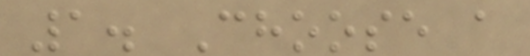1. Choose a
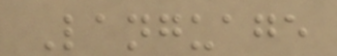Language
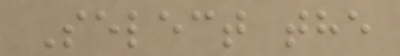Select the
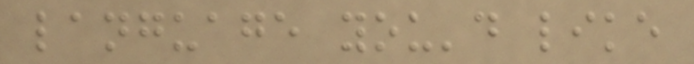language you'd like
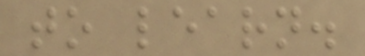to learn.
